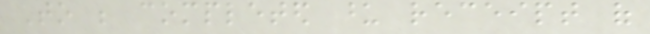To be completed upon receipt of
